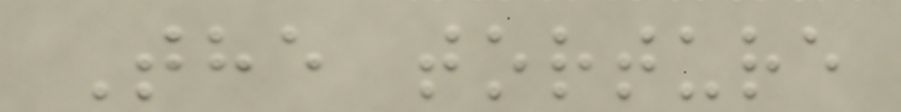The torture
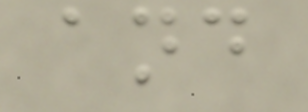and
